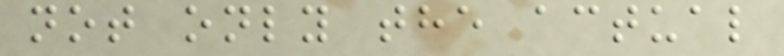not only the actual
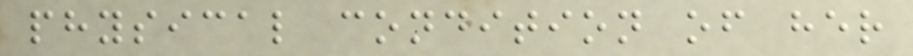physical condition of her
